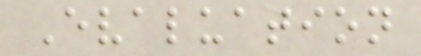Evaluation
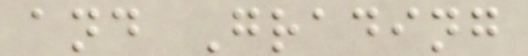and Grading
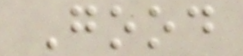Good
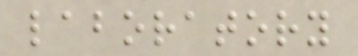laboratory
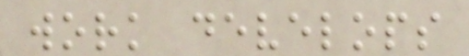work develops
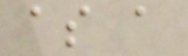as a
